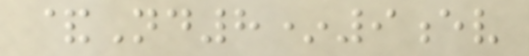&Nd8*9ev
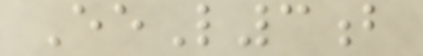EeL3b
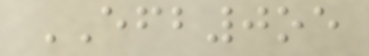EFB0oe
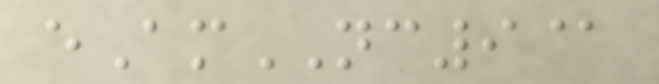eAmNC9@
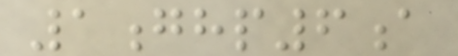1ghp6a
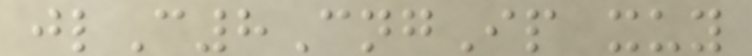jlC8CngIp xuy
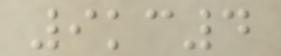9kc4
